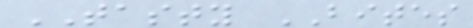TASTY BITES
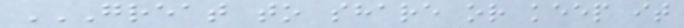GREAT TO SHARE OR KEEP IT
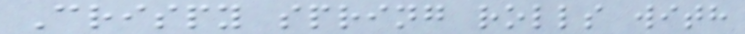Crispy spring rolls with
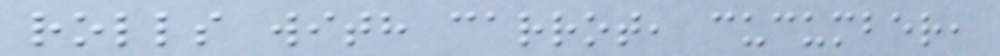rolls with carrot, cucumber,
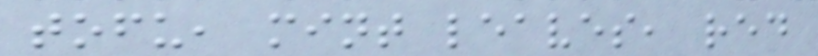tofu, mint leaves, red
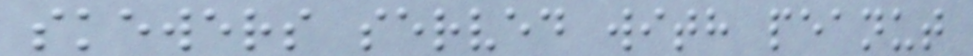skewers served with peanut
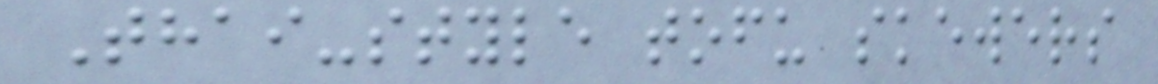Thai-style tofu skewers
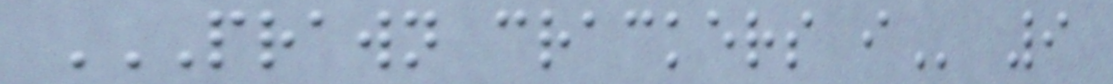PRAWN CRACKERS I 9
